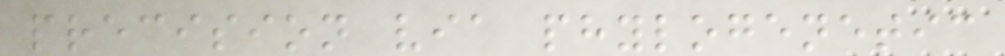precision via phylogenetic
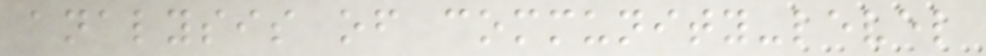analysis of community-level
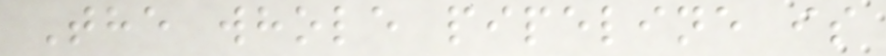The whole pipeline is
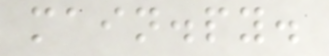main.py.
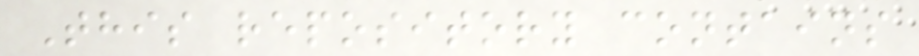This repository contains
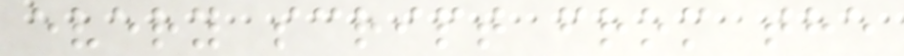every script from the
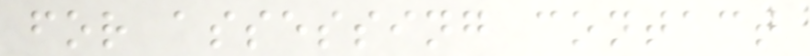for assessing contact
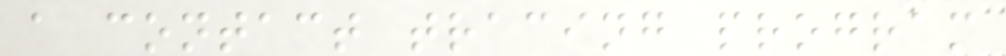a contact tracing program
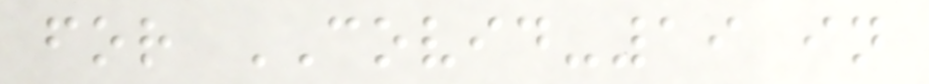for COVID-19 in
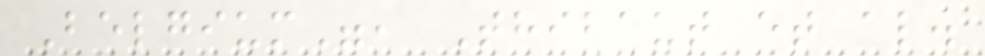Belgium", Thibaut et al.
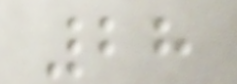28
